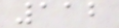112
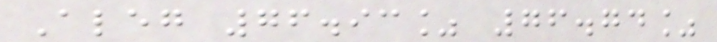Aleg 76.93% 76.74%
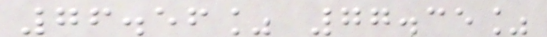76.56% 77.35%
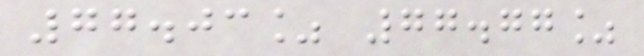77.03% 77.77%
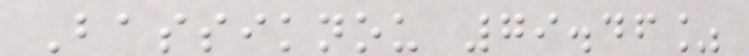Bassiknou 79.46%
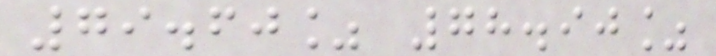79.60% 78.90%
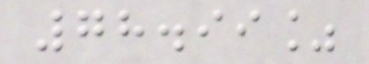78.99%
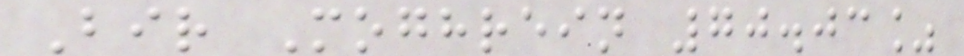Bir Moghrein 70.03%
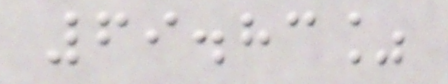69.83%
